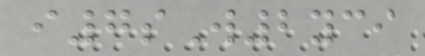i7sW2yci
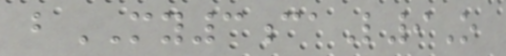bMY3caL9O
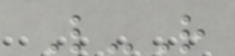L-R
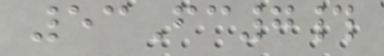53Fc7#
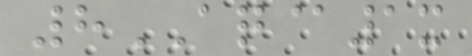8AQ@1x
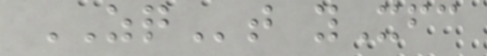ZQt yXfc
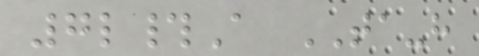7l#A TA-h
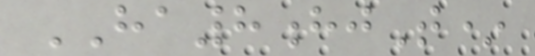HA8hjT*
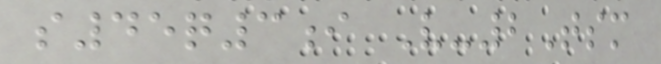s45q3i V-2Tsm
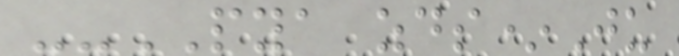--PYA zds*Ju
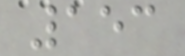153
